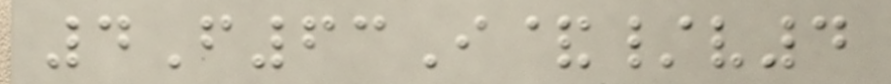4F63I&/v4
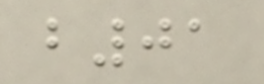b01
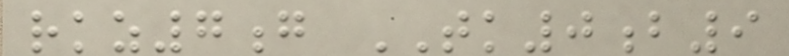rkz7g TK0b9
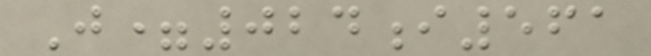J=024i561
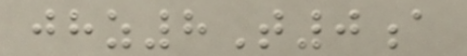jhz8T0a
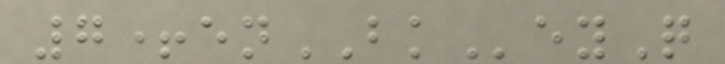7+enBKeyQ
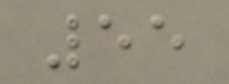55
